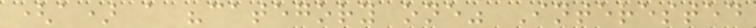(a) a "category one" Interested
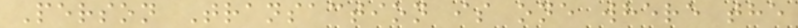Person Transaction is one where the
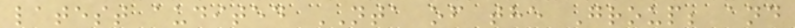latest audited NTA of the Group; and
